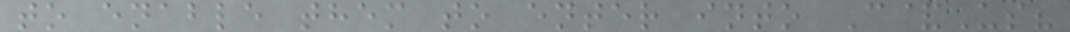to enable them to enter into C&Us?
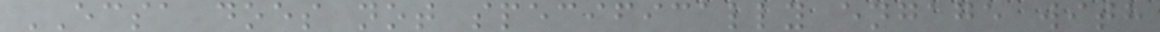ECSA does not specifically engage with
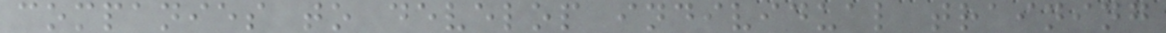companies to develop individual training
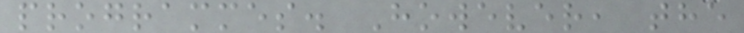programmes. However, the
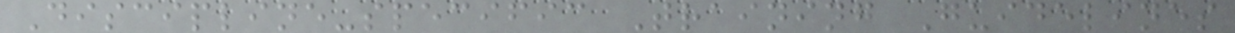Discipline-specific Training Guidelines
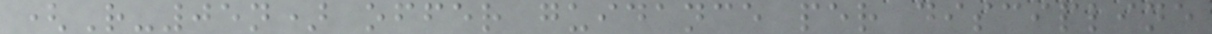(R-05n) offer guidance per discipline
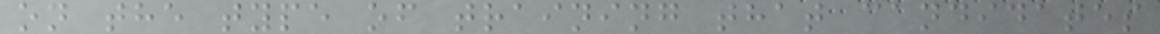on the type of training that candidates
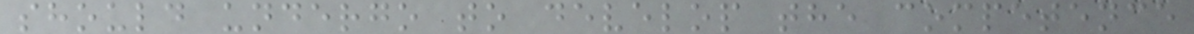should undergo to develop the competence
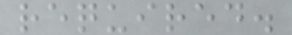required.
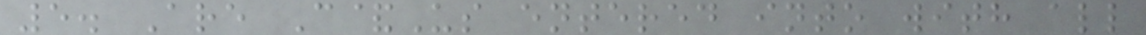5. Are C&Us entered into with all
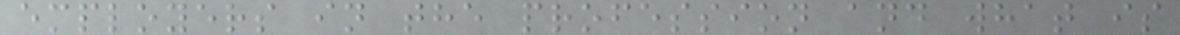employers in the profession and what is
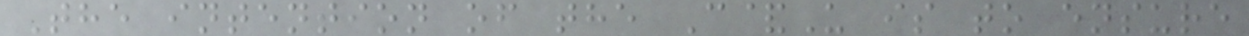The intention of the C&U is to ensure
